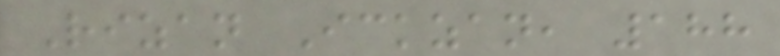Rizan Ickzan, 188
